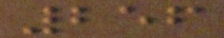256
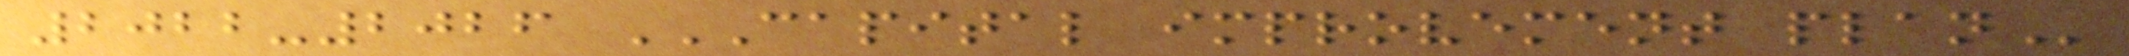2022-2026 CAPITAL IMPROVEMENT PLAN
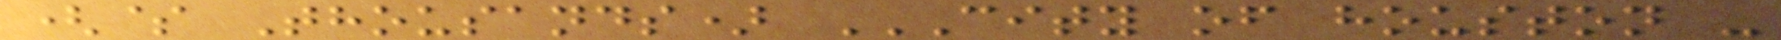($ Thousands) CITY OF HOUSTON -
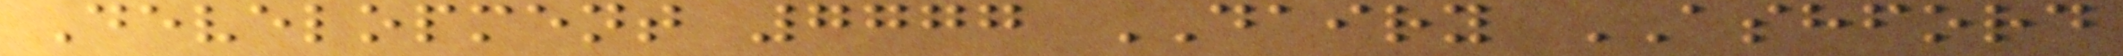Development 7777 DAIRY ASHFORD
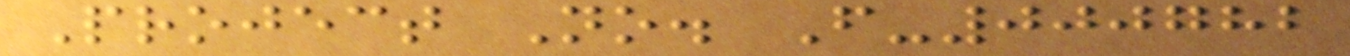Project No. F-000782
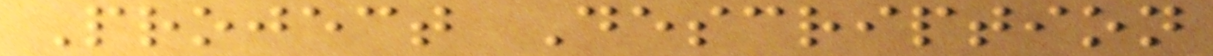Project Description
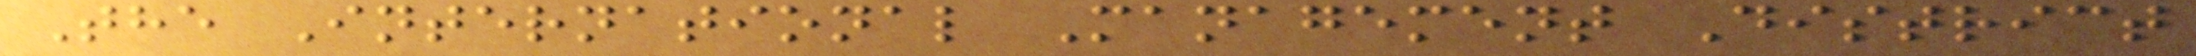The International Management District
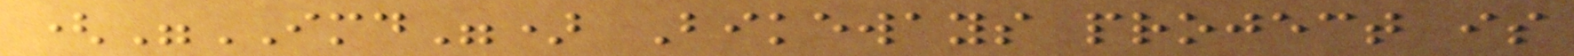("IMD") Bikeways project is
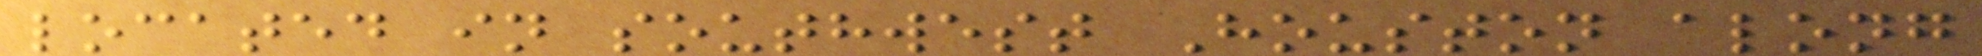located in southwest Houston along
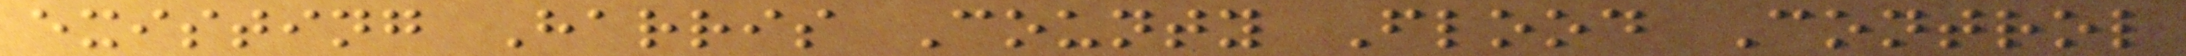existing Harris County Flood Control
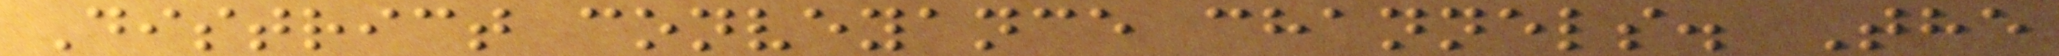District conveyance channels. The
